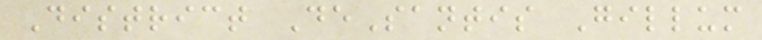District DeSantis Gillum
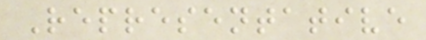Representative
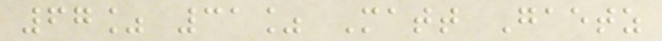67% 31% Matt Gaetz
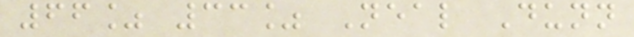66% 33% Neal Dunn
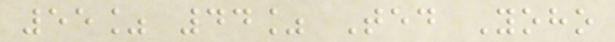55% 44% Ted Yoho
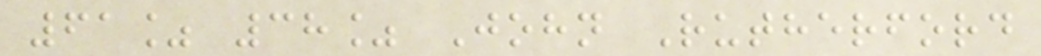61% 38% John Rutherford
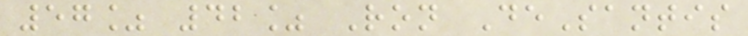57% 42% Ron DeSantis
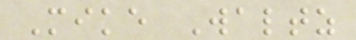Mike Waltz
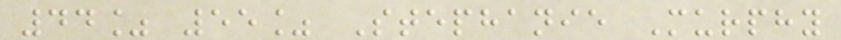44% 55% Stephanie Murphy
